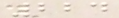224
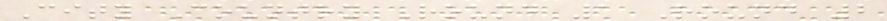City Country Round 1 Round 2
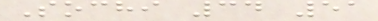Sochi 34 51
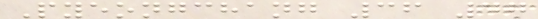Pyeongchang 36 47
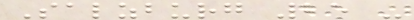Salzburg 25 -
